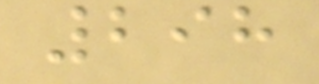298
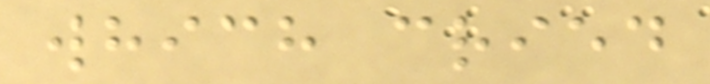which cried
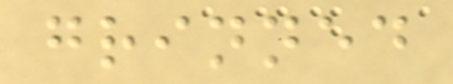grinned
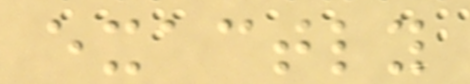exactly
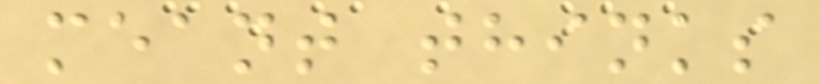meant thinks
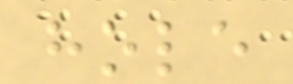hole
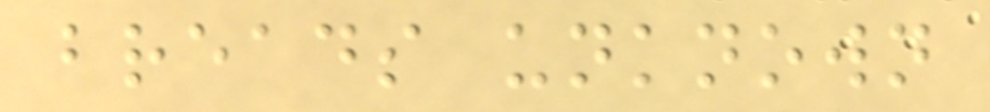breads unknown
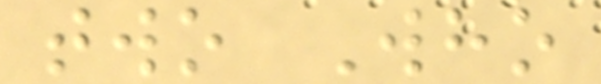two Who
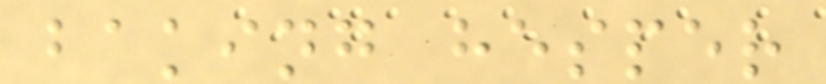baking hesper
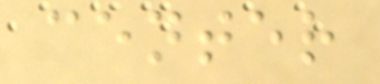center
